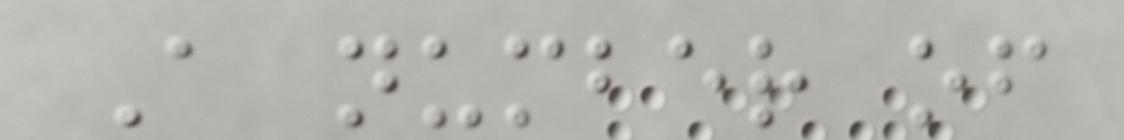A number of
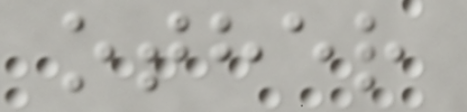other
